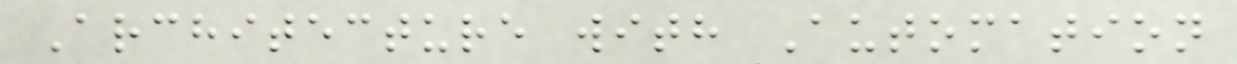Architecture with Automation
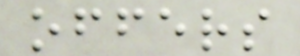offers
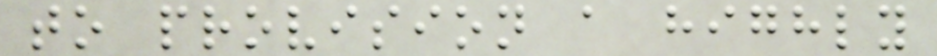to provision a highly
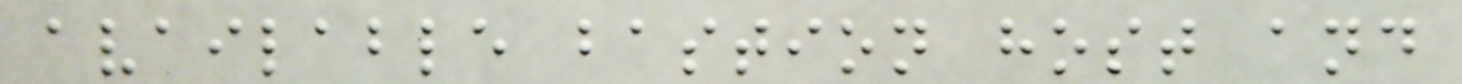available bastion host and
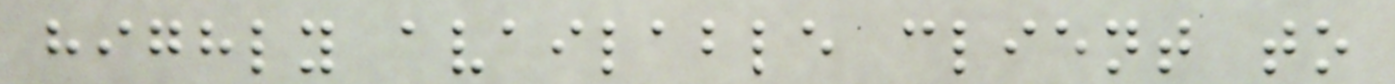highly available client to
